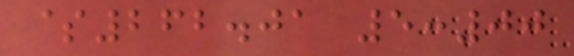$262.01 5:00
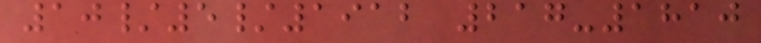10/5/1912 217-1810
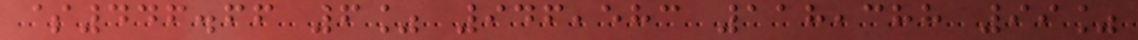$446.66 6% 946,583 118,388 99%
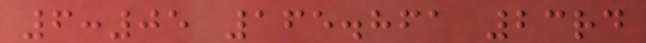6:05 165.861 23rd
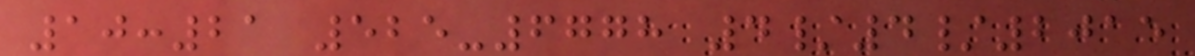10:21 525-6778 4/4/2015
